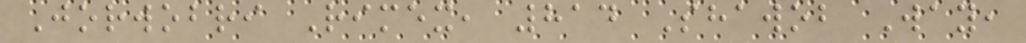Jorwobri Rimex, 814 Shawob Way,
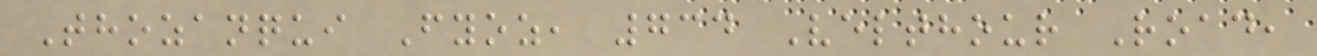Thozanqui Fyoz, 734 Velthour Road,
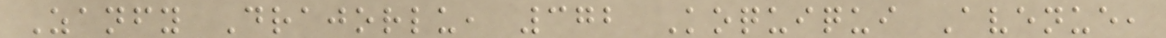Zanfy Drajorlu, 372 Koquiqui Avenue,
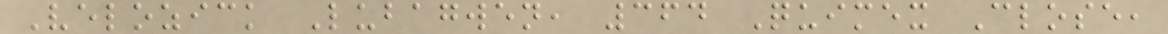Velozick Lubagwen, 364 Quimex Close,
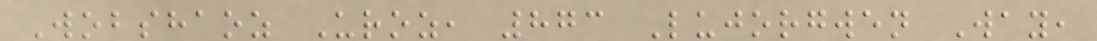Wobshaoz Uroz, 873 Lujorgwen Way,
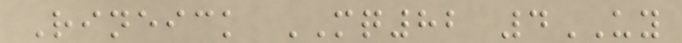Rineick MQ82 4UY
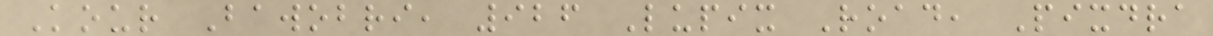Kour Bawobri, 926 Lupix Road, Pixdra
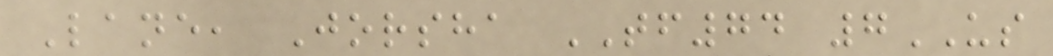Lane, Jorsha TF74 7US
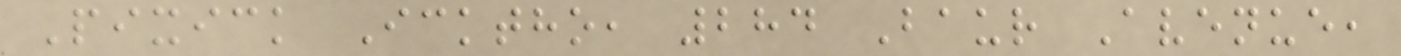Pixick Icktho, 284 Baur Avenue,
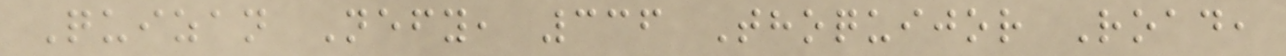Quizan Nefy, 336 Thoquijor Road,
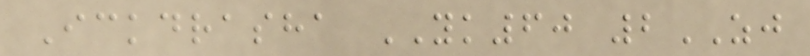Ickdrasha YK60 2ZJ
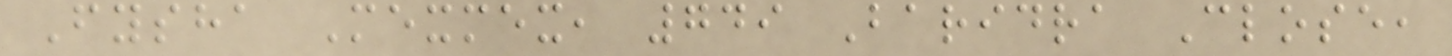Fysha Mexmex, 749 Baridra Close,
